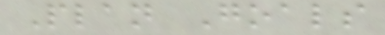Plan Goals
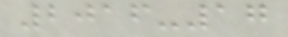2016-17
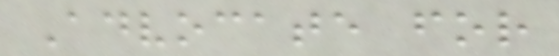Advocate for
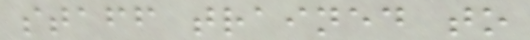staff trained to
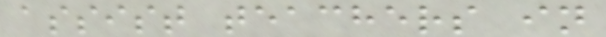assist teachers in
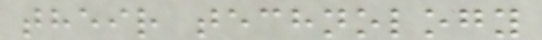their technology
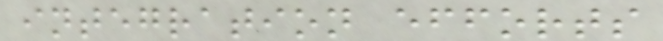integration efforts
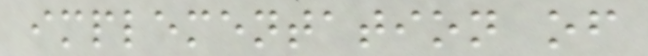implementation of
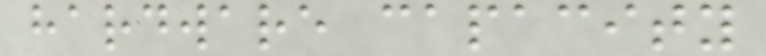hardware capacity
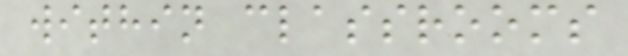within classrooms
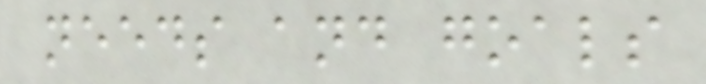needs and goals
